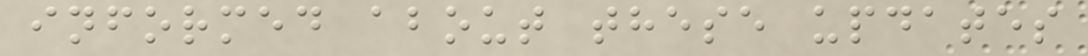informed about these updates
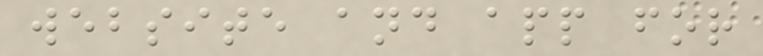website and app for
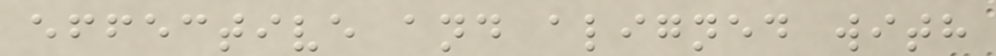effective and aligned with
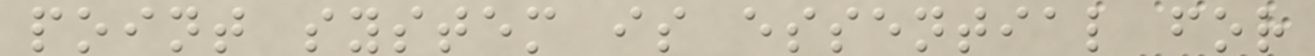point system is essential for
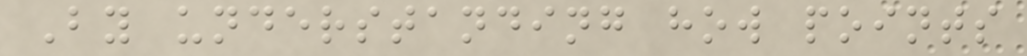By understanding how points
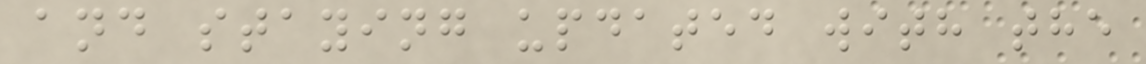and staying updated with the
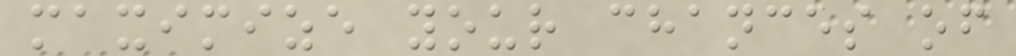maximize your chances of
